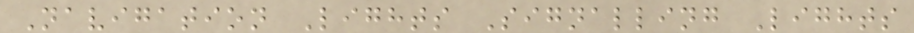Navigation Lights Signalling Lights
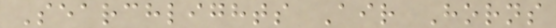Searchlights Air Horns
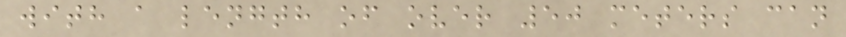with a length of over 50 meters can
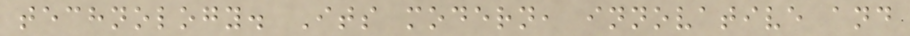technology. Its modern, innovative and
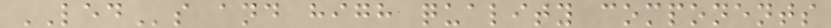LEDs and high quality components
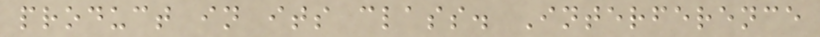product in its class. Interference
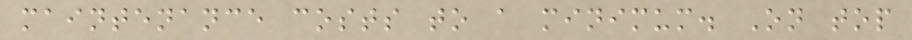maintenance costs to a minimum. On top
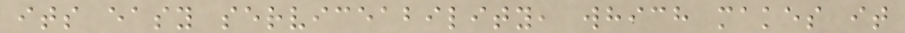its easy serviceability, which makes it
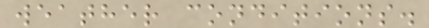weather conditions.
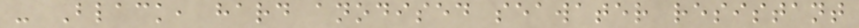- Black, hard anodised seawater resistant
